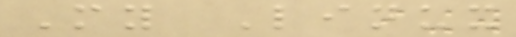My Linux
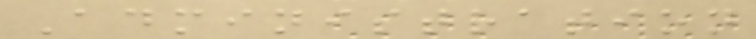Administration
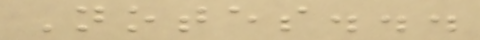Notes...
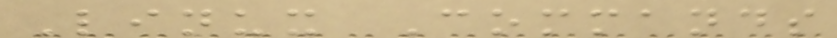Linux Commands
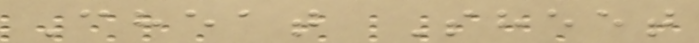Cheat Sheet
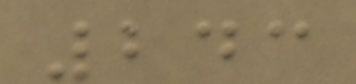243
